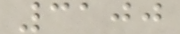3100
